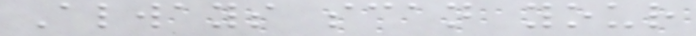Always scan your
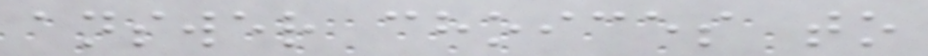answer choices to
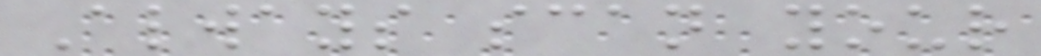Always scan your
